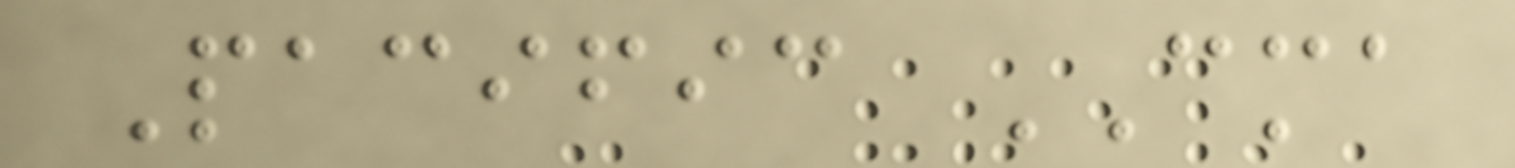Pacific CMA
